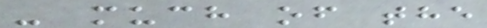- much of the
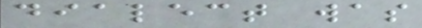dialect was
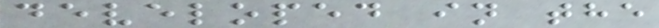developed in the
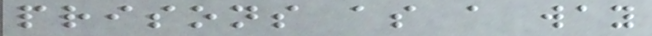prisons as a way
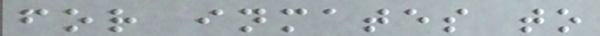for inmates to
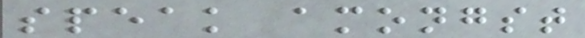speak amongst
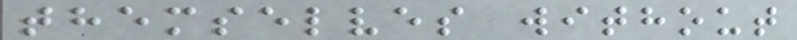themselves without
